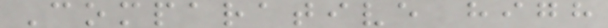Comparative high
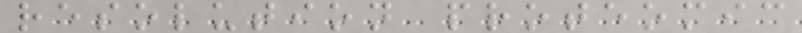resolution proteomic
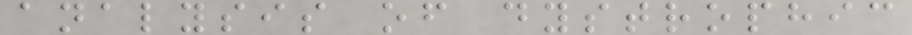analysis of dystrophic
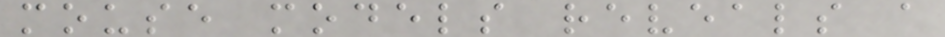mouse models reveals a
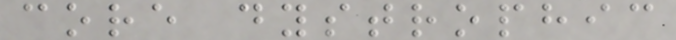core dystrophic
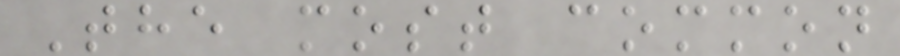The most common
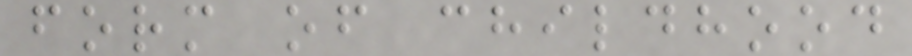form of childhood
